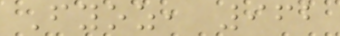Fyoz, 962
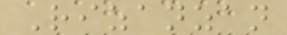Rizanzan
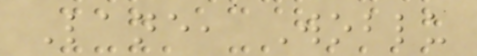Lane, Woblu
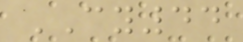CY44
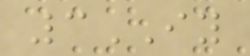3IY
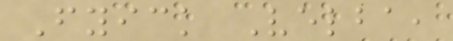Fyick Velba,
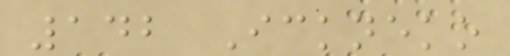142 Ickneko
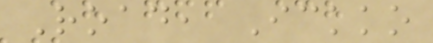Road, Ickko
